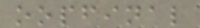oopfinal
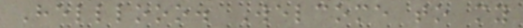Helllooo. Welcome to my
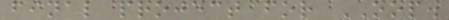final project for OOP.
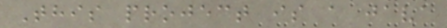This project is a java
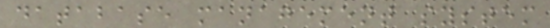database management system
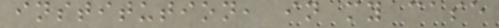institution, in my case
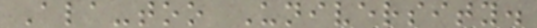Ala-too University.
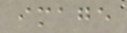image
